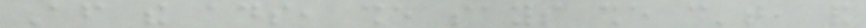After the ads, she says she can't, and
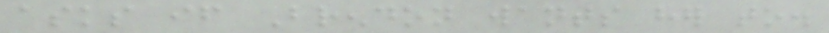asks if Brendon wants her to.
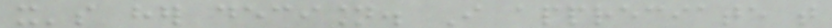it's her decision. I appreciate that
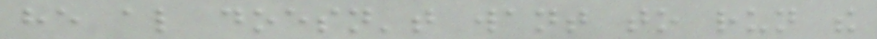he also doesn't want to run the
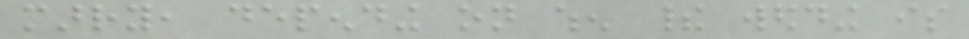marry, depending on when their wedding is
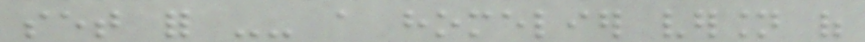set for -- a homelier version of
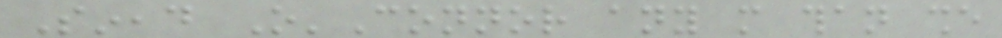Sinead O'Connor any more than she
